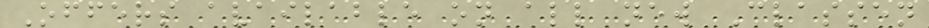Offers available on all new Classen
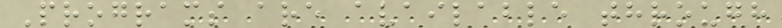Programs are available through
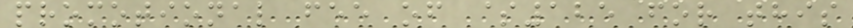promotional fee of $125 for this
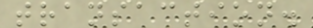transaction.
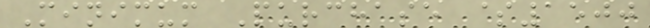Minimum Purchase $1500
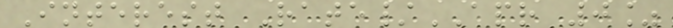Interest Rate/APR 0%
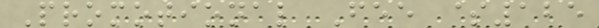Promotional Fee $125
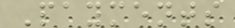Payments
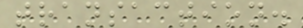transaction.
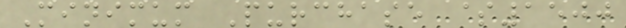Minimum Purchase $1500
